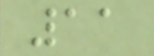11
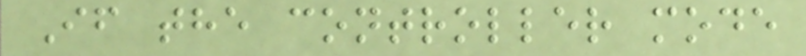If the controller mode
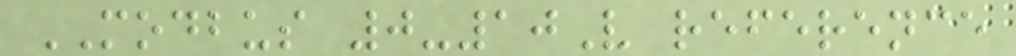MODBUS 0-10V reference
